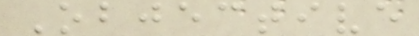Objective
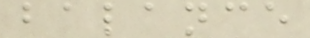balance
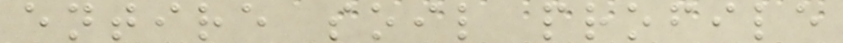entire soil profile
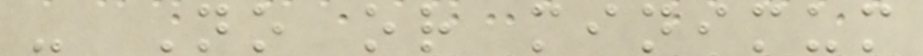- No or minimum
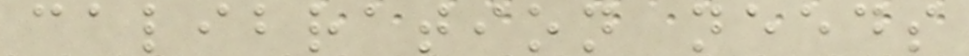calibration needs
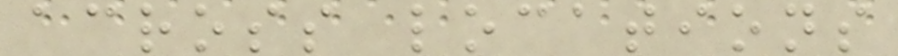across locations
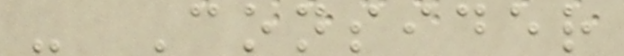- Consider
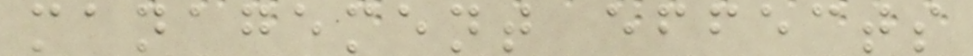management effects
